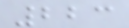223
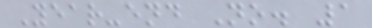Year-end No. 1
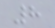8
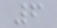6
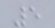5
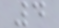4
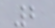2
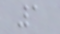1
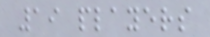19 players
